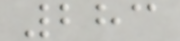283
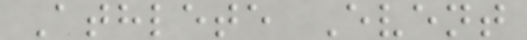Athlete Event
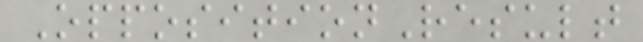OppositionResult
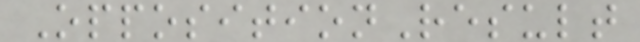OppositionResult
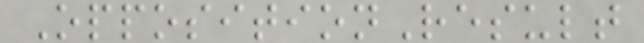OppositionResult
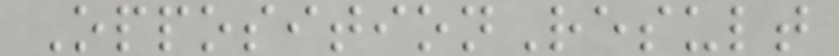OppositionResult
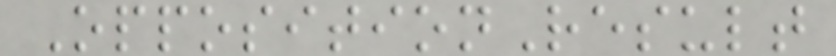OppositionResult
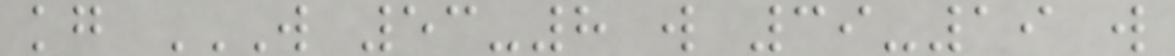kg W 53-8 W 39-19 W
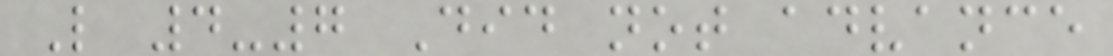L 4-7 Did not advance
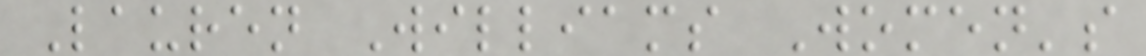Lauren Williams Women's
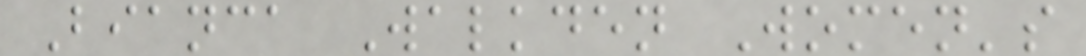Bianca Walkden Women's
